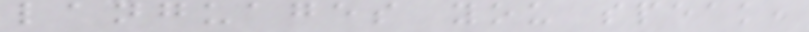languages you speak,
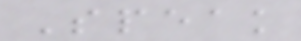Speak
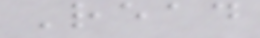Read
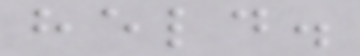held.
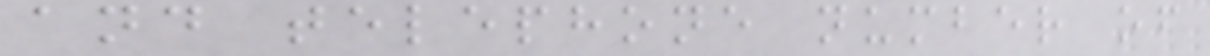and telephone number of
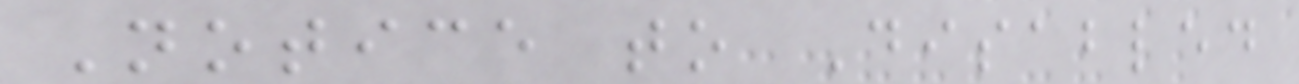Notice to Disabled
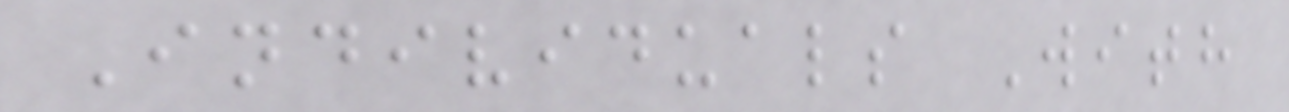Individuals With
